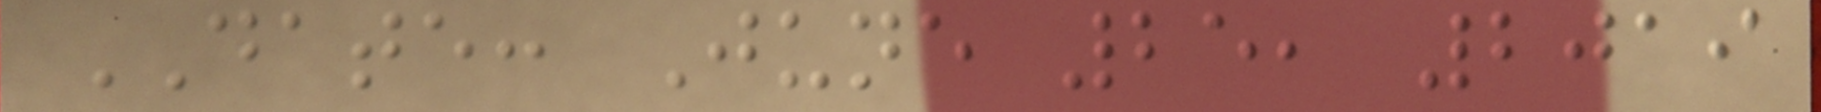DATE: June 25, 2019
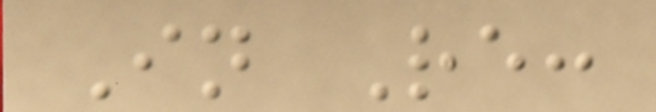In Re:
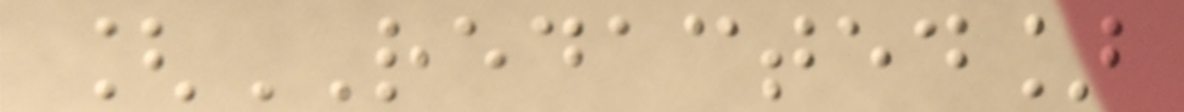[REDACTED]
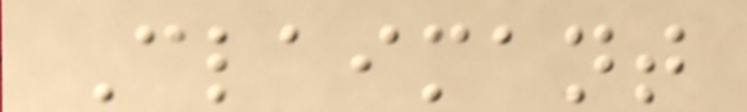Claimant
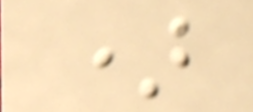)
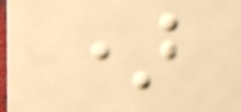)
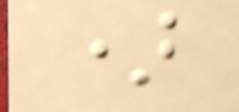)
